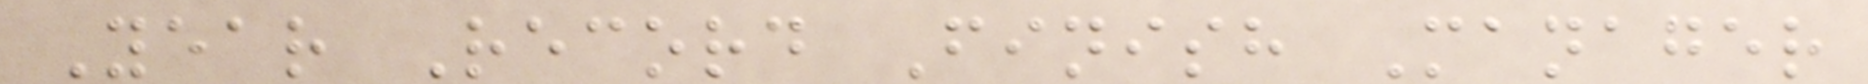Year Record Finish Manager
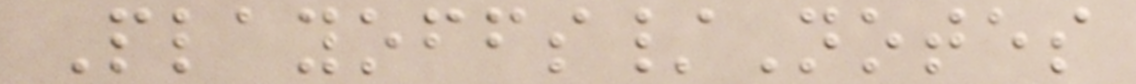Playoffs/Notes
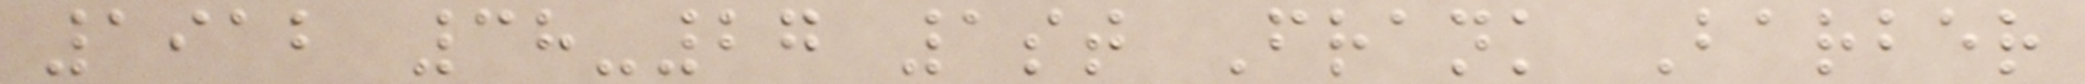1912 38-27 1st Frank Barber
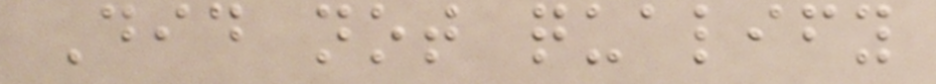Did not qualify
